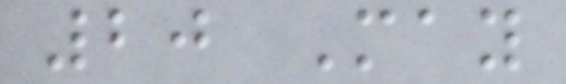20 May
